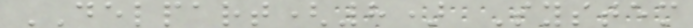DELPART(8) System
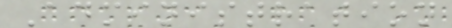Administration
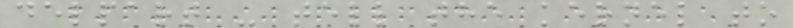delpart - tell the kernel to
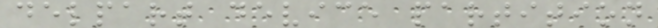delpart device partition
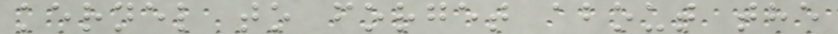kernel to forget about the
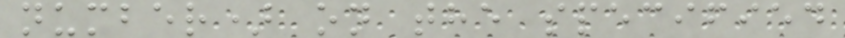number) on the specified
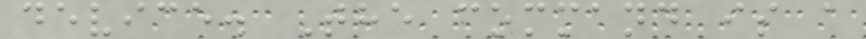device. The command is a
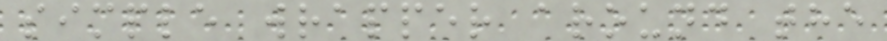simple wrapper around the
